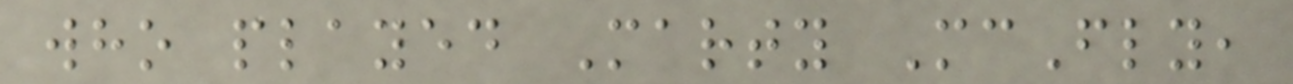who played Marty McFly,
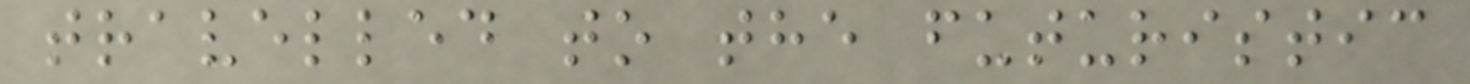travelled to the futuristic
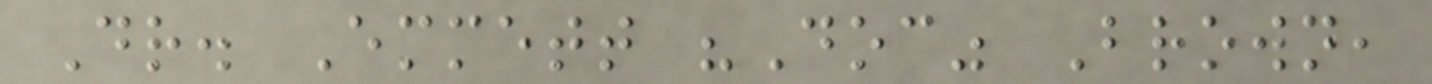Dr. Emmett "Doc" Brown,
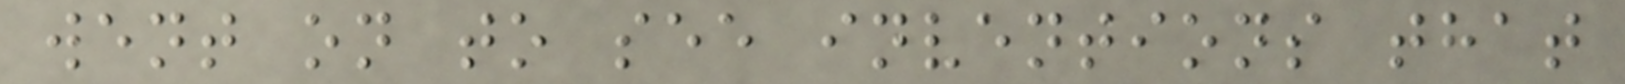went on to see inventions that
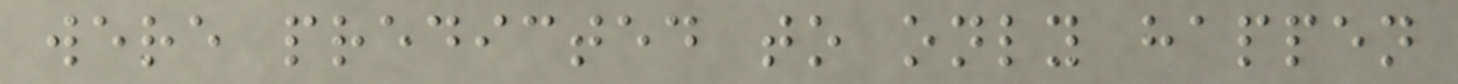were predicted to only happen
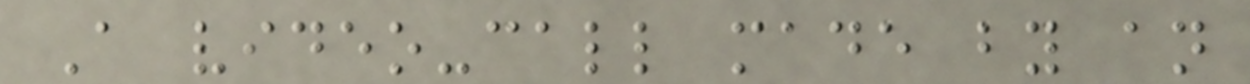A video-call made by an
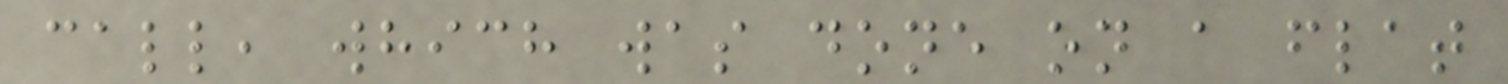call, which was done on a flat
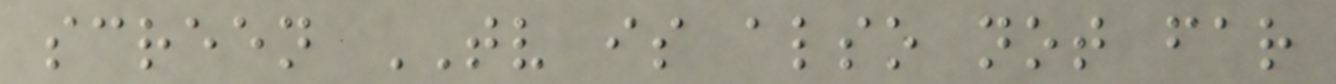screen TV is also not far
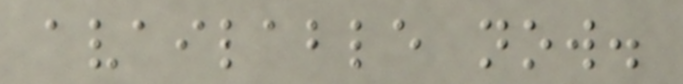available now.
